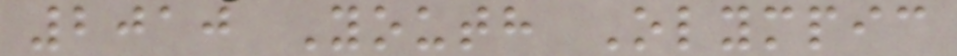2010 Youth Olympic
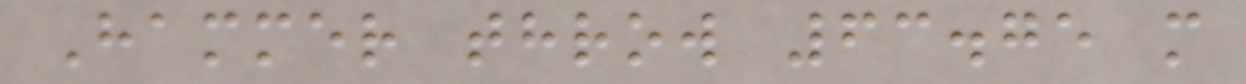Hammer throw 63.75 m
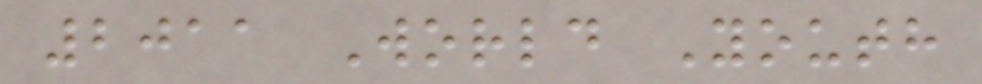2011 World Youth
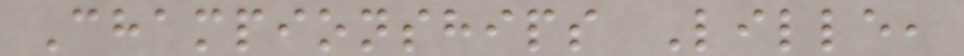Championships Lille,
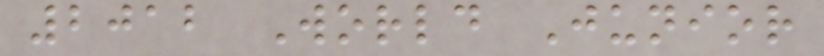2012 World Junior
